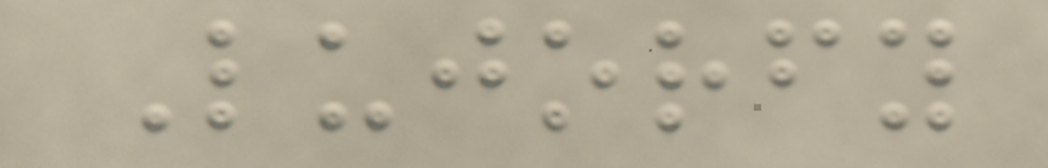Lujorfy
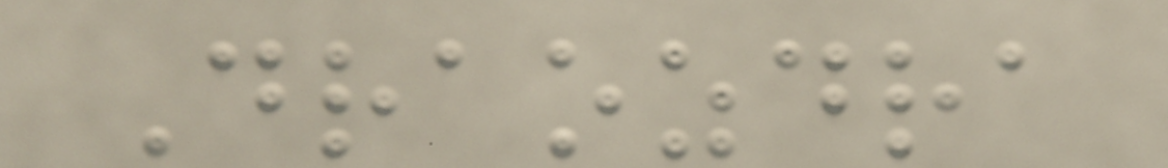Draozdra
